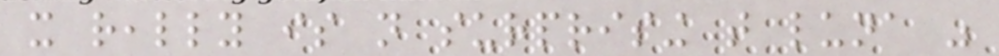it really is not surprising that luna was
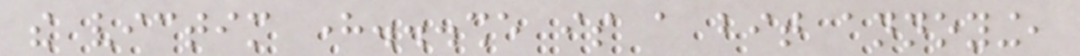the victim here...she is a bit annoying,
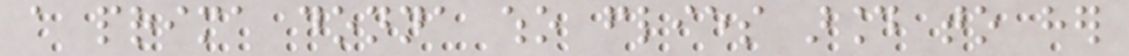a prima donna who flies around to her
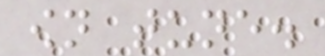own tune.
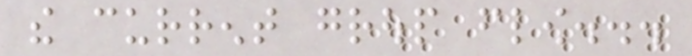the current group flow...
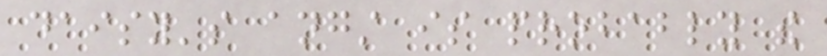daisy's angst is probably the
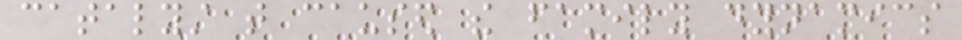catalyst that caused the family dynamics
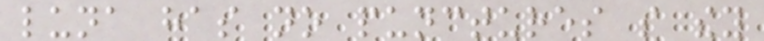luna has no punctures so they
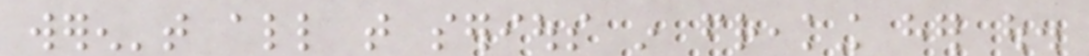weren't all that serious in freaking her out.
